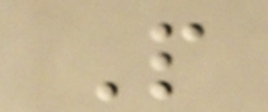P
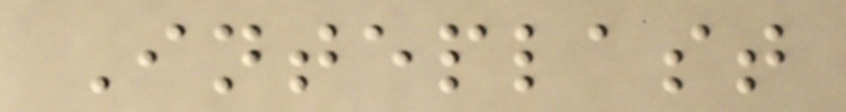Inteplast
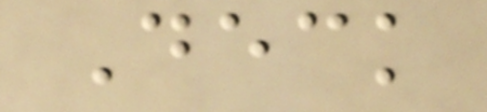Deck
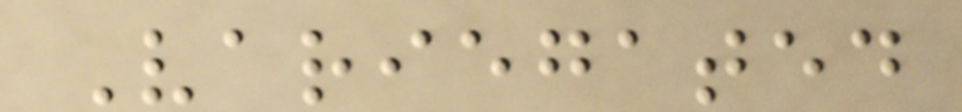Variegated
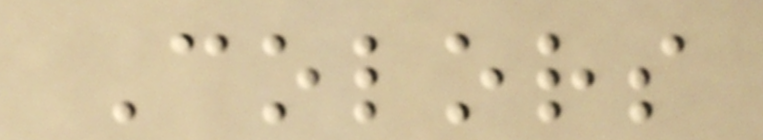Colors
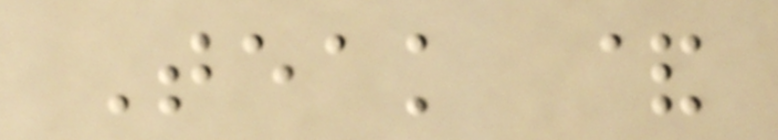Teak &
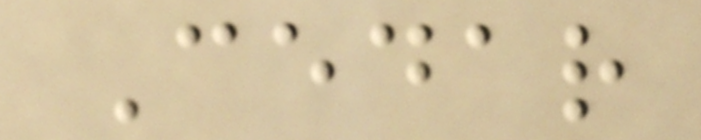Cedar
